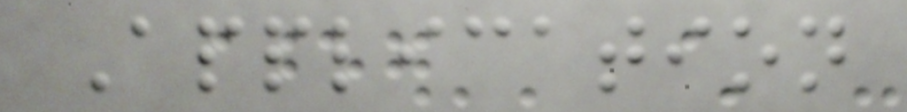Application
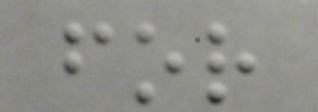for
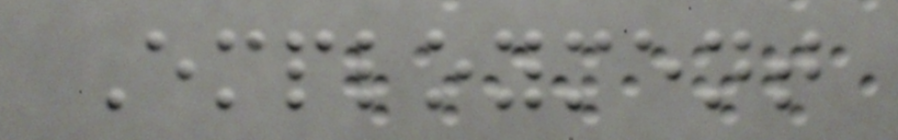Employment
